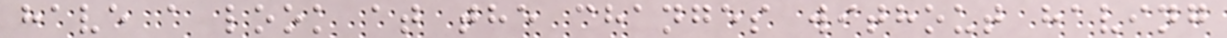have a look at the changes without having
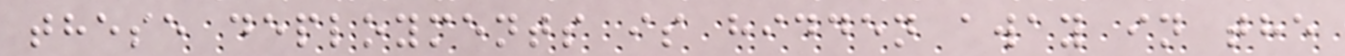these deployments is hidden away in the
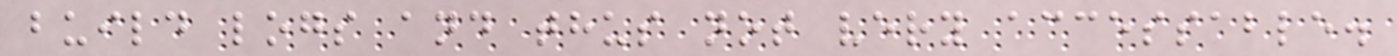build logs and thus not very accessable.
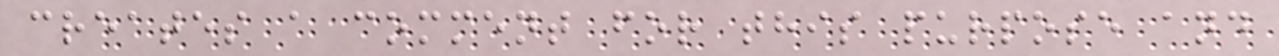creates a comment for this purpose and
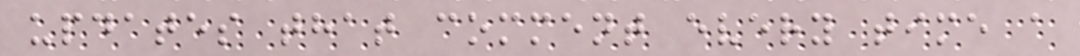updates that comment every time a
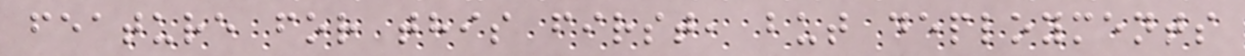feature for this first, but deployments
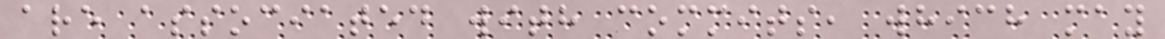are associated with commits, which may
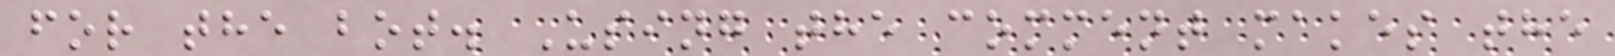for the bot. Using the comment makes the
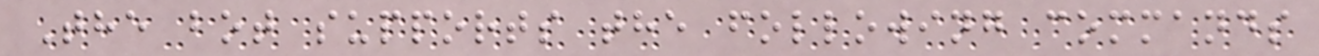The bot supports the following commands
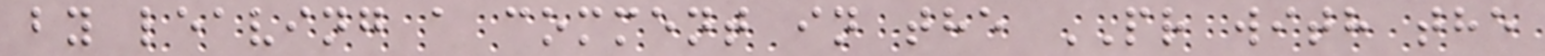by leaving a comment in the PR with the
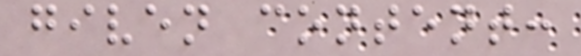given content:
